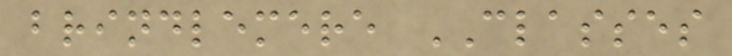brindlemere CLASSES
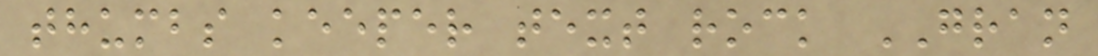thumbs keeper text rock GRAN
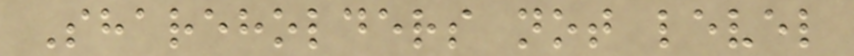Shareholders not level
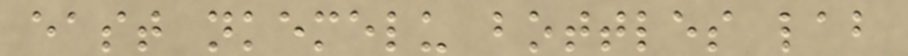east nkemelu bottles lab
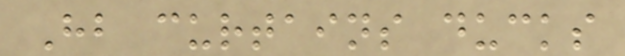Hb curtains ducks
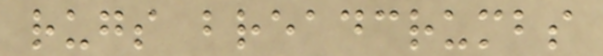rugs breadcrumbs
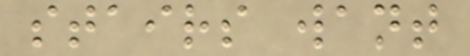stairs want
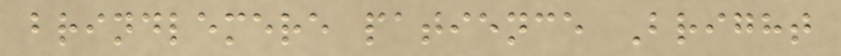brindlemere patience Bright
